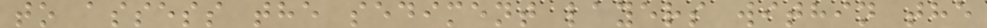to assess the sediment layers within the
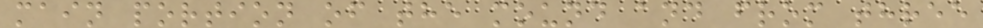main portion of the mound and from three
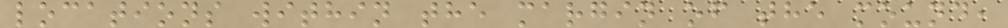locations within the margin of the mound,
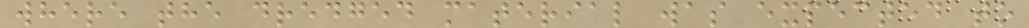where the dredged material was expected to
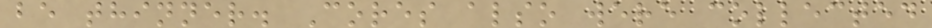be thinner. Cores also were collected
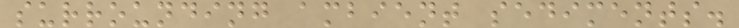surrounding ambient sediments.
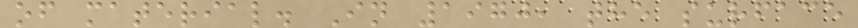of material. In 1970, the surface
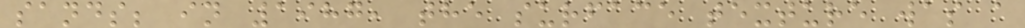sands; in 1987, the surface texture was a
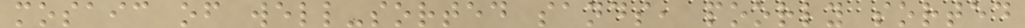mosaic of well-sorted sands, poorly sorted
